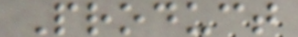Product
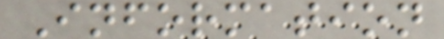Information
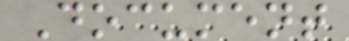Document
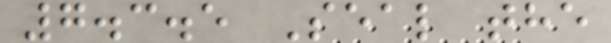7.3.5 Seal the
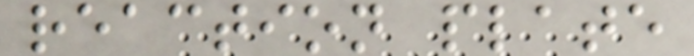reaction plate
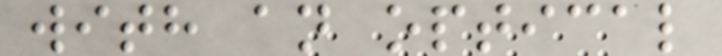with an optical
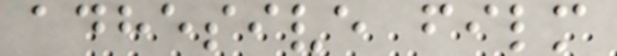adhesive film
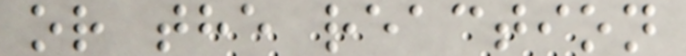or the reaction
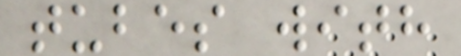tubes with
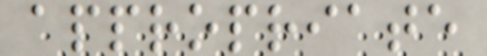appropriate
